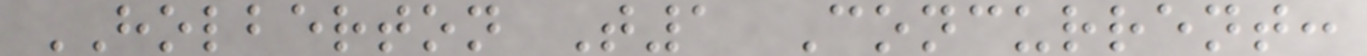HOLBERTON T1 Concurrent:
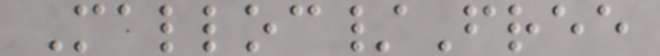Malloc/Free
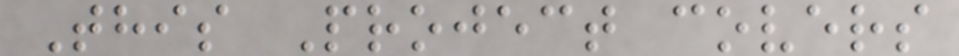This Project covers
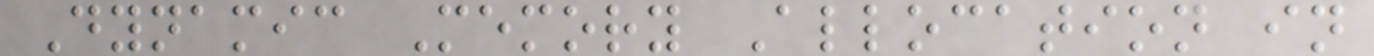Dynamic Memory Allocation in
